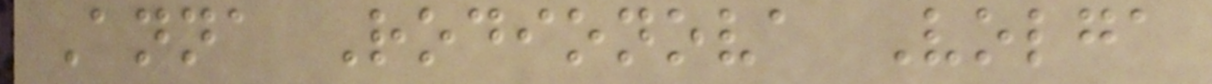Anna Rodionova Volga
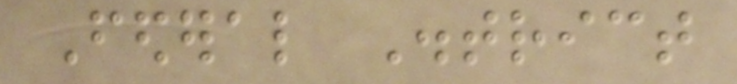Federal District
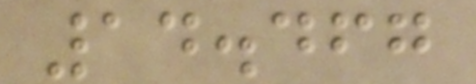14.467
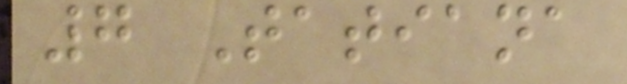7 Tatiana
